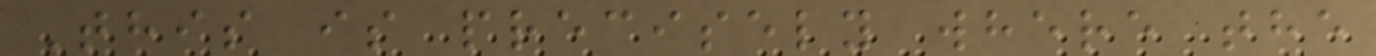This is precisely where the
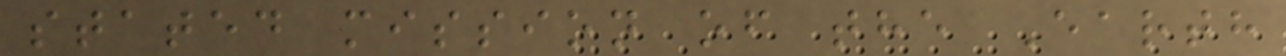stated mission of the Earth
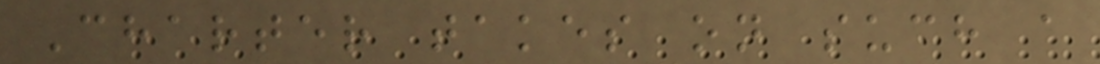Charter takes on such a
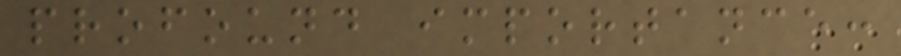profound importance:
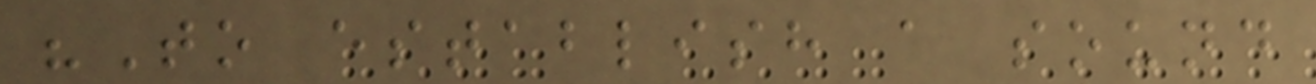"To establish a sound
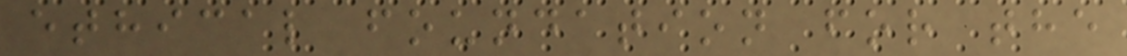ethical foundation for the
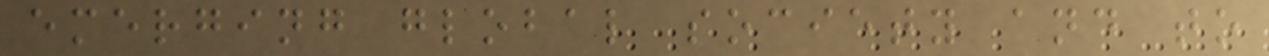emerging global society and to
